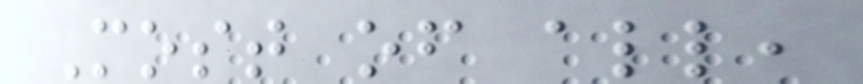Most of all,
